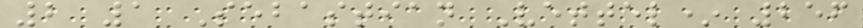2 1 Sebastian Vettel* 256
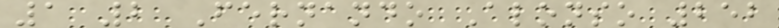1 2 Fernando Alonso 252
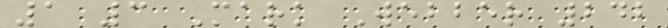1 3 Mark Webber 242
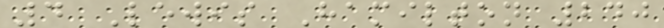4 Lewis Hamilton 240
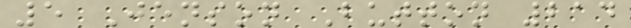5 Jenson Button 214
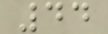44
